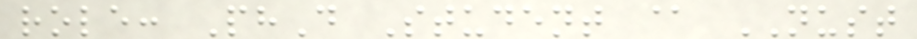role: PhD Student @ NUST
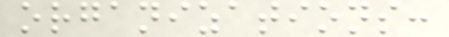organizations:
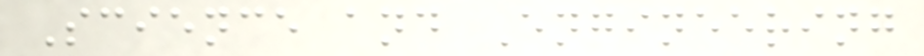Science and Engineering
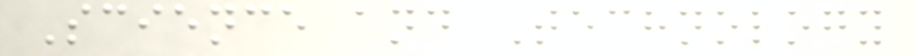Science and Technology
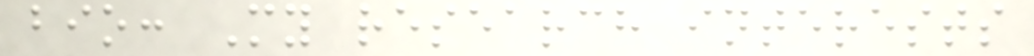bio: My research interests
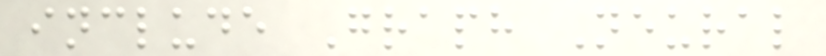include Graph Neural
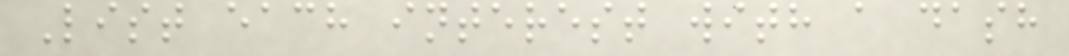List each interest with a dash
